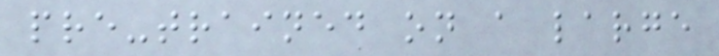pre-trained on a large
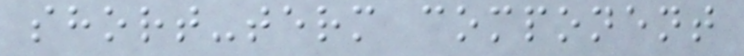short-term component
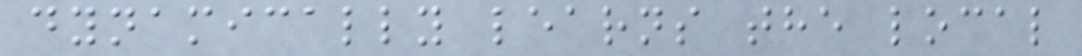dynamically learns the local
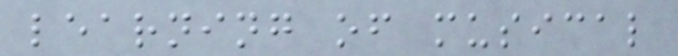learning of musical
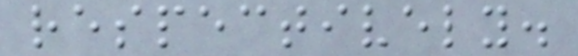respectively.
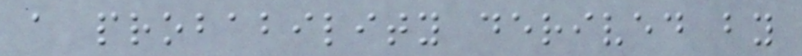a probability derived by
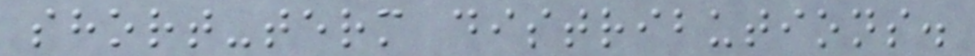short-term distributions.
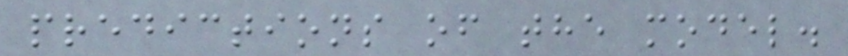predictions of the model.
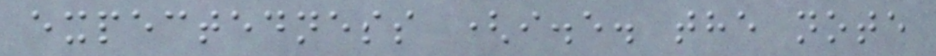expectedness (i.e. the note
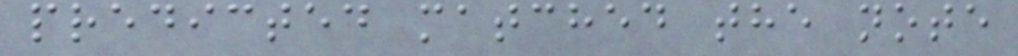predicted matched the note
